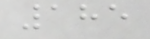185
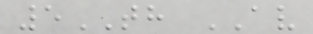5TH AV
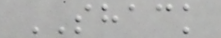SHACK
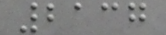2137
